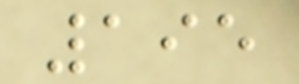195
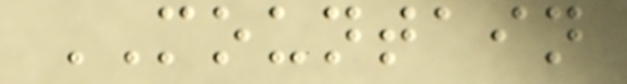MOUNTAIN
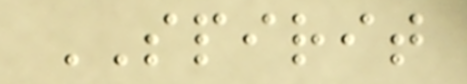SPIRIT
